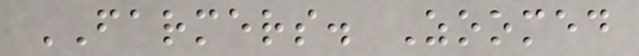FARMERS. Zoomed
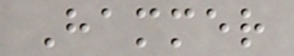Hammer
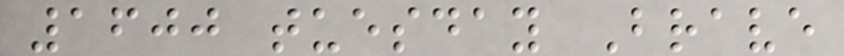1600 tuesday Brave
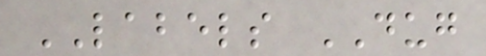LABELS DUG
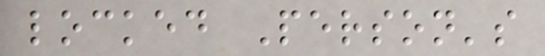locked Person's
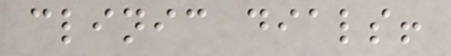clinic dials!
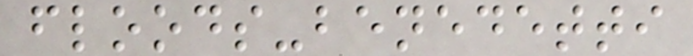floods-benedetti
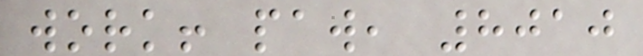work! paw, 8010
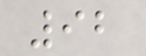92
